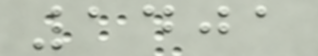1401
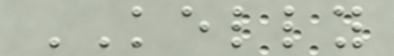KELLY
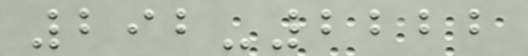292-2222
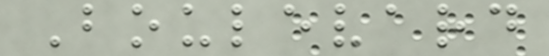Boulevard
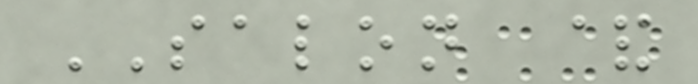SALON &
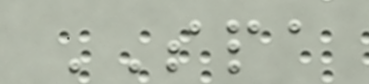SPA
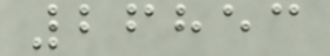26853
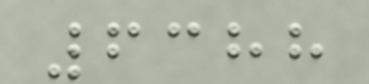6388
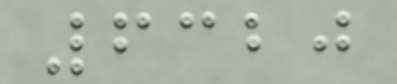6320
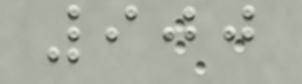900
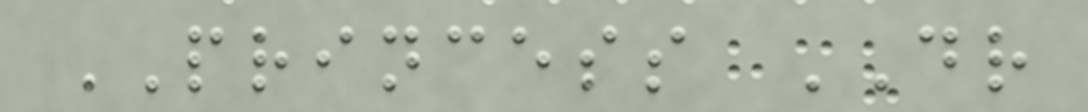PRINCESS DR
